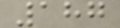187
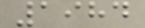1984
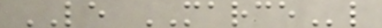LE MARCEl
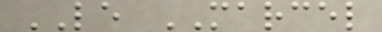LE MARCEL
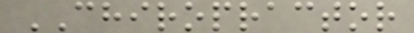CHIROPRACTOR
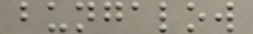bungalow
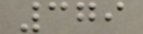379
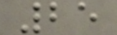25
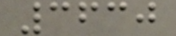3630
